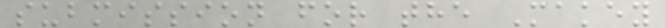submission for the Makey
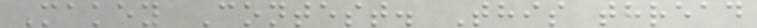Makey Contest. This thread
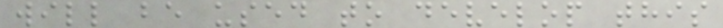will be used to develop this
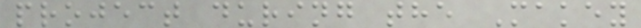project during the Makey
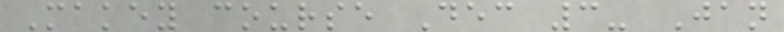Makey course Dec 3- Jan
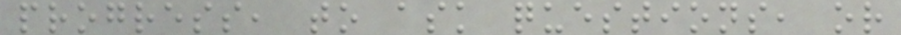progress, to ask questions, or
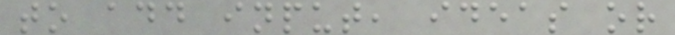to add input, ideas or
